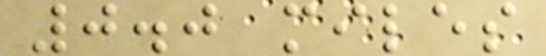0.0 miles
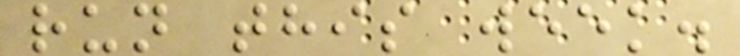run this week.
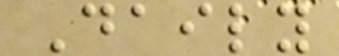Daily
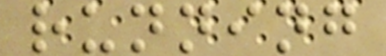running
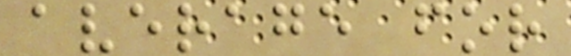average for
